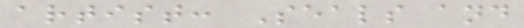artist: Seals and
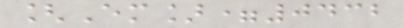[Em]=0432
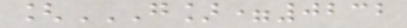[G]=0232
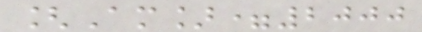[Am]=2000
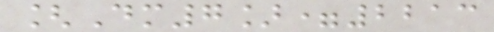[Dm7]=2213
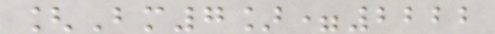[Bm7]=2222
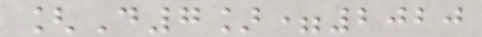[D7]=2020
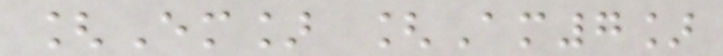[Em] [Am7]
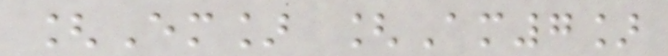[Em] [Am7]
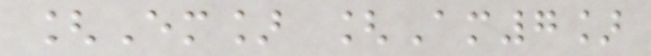[Em] [Am7]
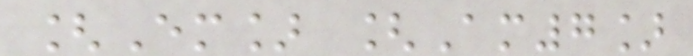[Em] [Am7]
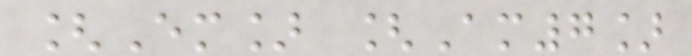[Em] [Am7]
